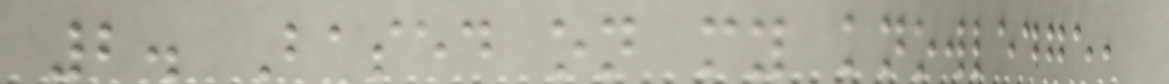2. Based on my knowledge,
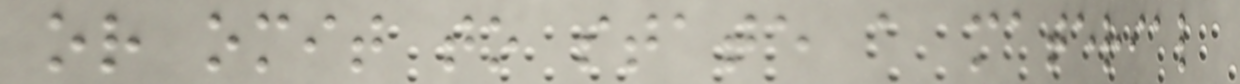or omit to state a material
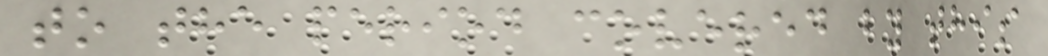to the period covered by this
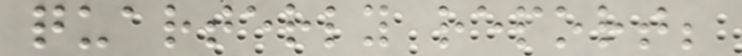quarterly report;
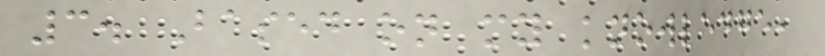3. Based on my knowledge,
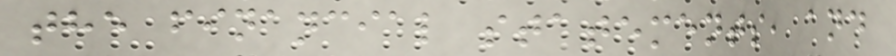the financial statements, and
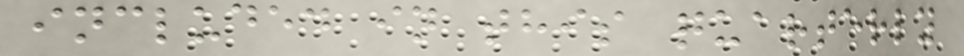included in this quarterly
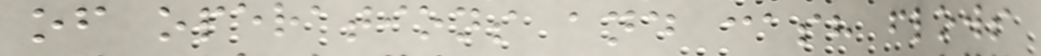of operations and cash flows
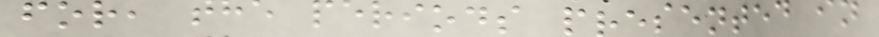for, the periods presented in
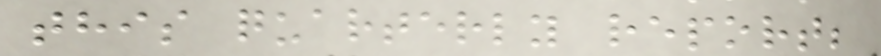this quarterly report;
